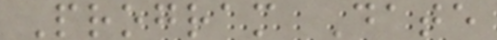Program Date
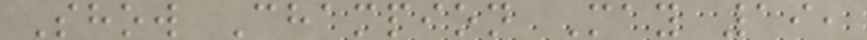Show Champion May 19,
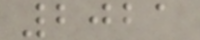2021
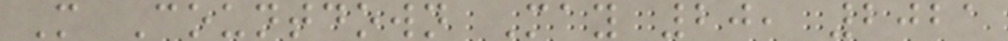M Countdown May 20, 2021
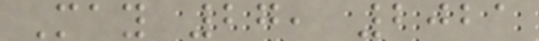May 27, 2021
